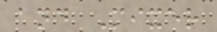and Mixer
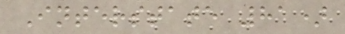Interstate 81)
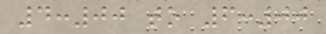4:00 to 6:00
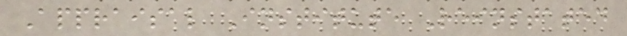Appraisal Institute Reinstated
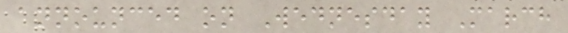announced on Wednesday March
